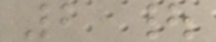2 |
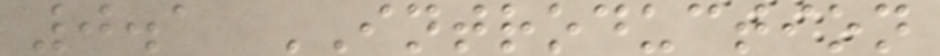0.1 INTRODUCTION
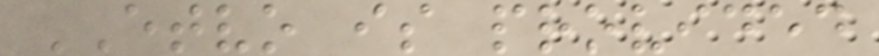ETVO is provided
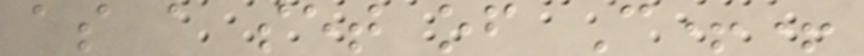as a set of C++
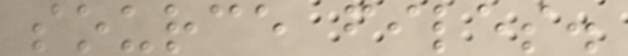source files.
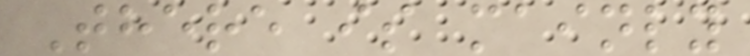There is mainly
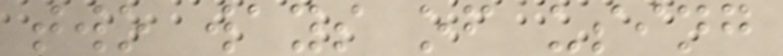two ways of using
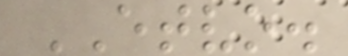ETVO.
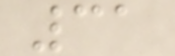31
